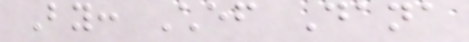By: Chef Dana
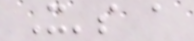It's a
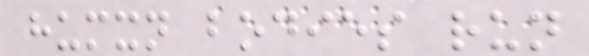humxn bodies run
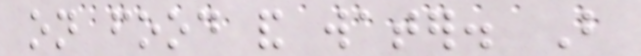on food and water. But
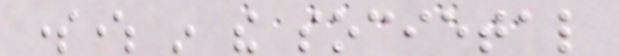somewhere in the societal
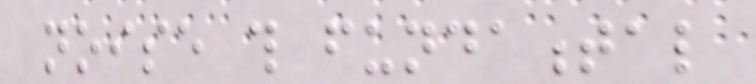noise this fundamental
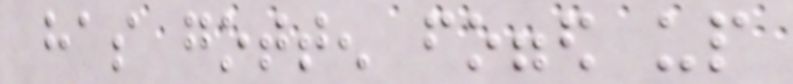has gotten fogged up
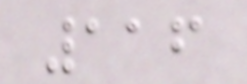116
